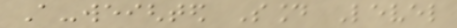A-weighted Sound Level
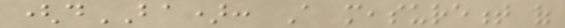(dBA): A measurement of
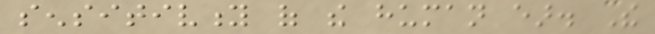sensitivity of the human ear. The
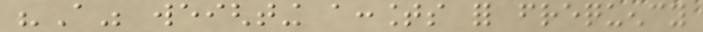"A" weighting accounts for frequency
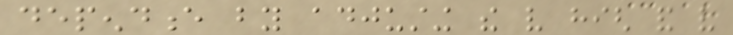dependence by adjusting the very high and very
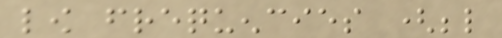low frequencies (below
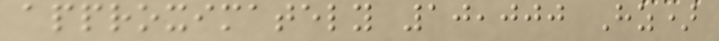approximately 10,000 Hz)
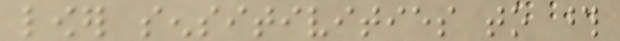lower sensitivities to those
